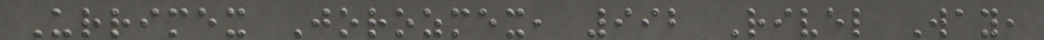Urrimex Jorozmex, 992 Rivel Way,
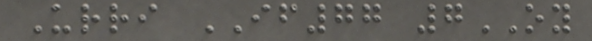Urri IF77 7OY
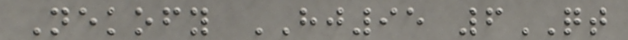Nekofy HJ95 6QT
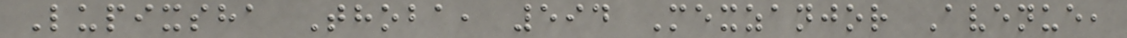Lupixsha Thoba, 594 Mexzanjor Avenue,
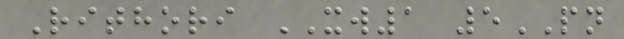Rithori XW1 5PN
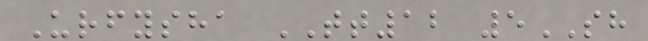Urfysha TT12 5SH
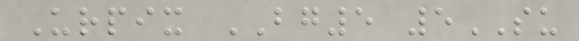Urpix BG5 5SU
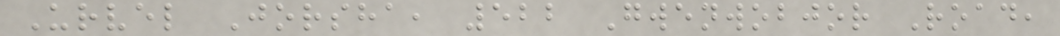Urvel Jorsha, 522 Gwenwobjor Road,
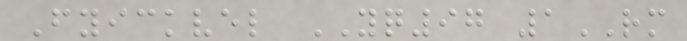Fyickvel YQ97 1RM
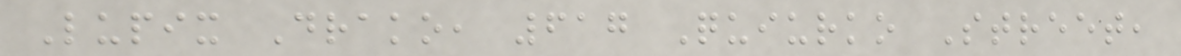Lupix Drako, 617 Quiurko Street,
